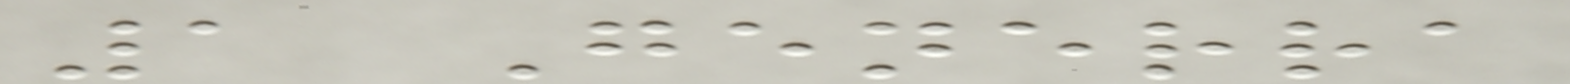1 Generra
